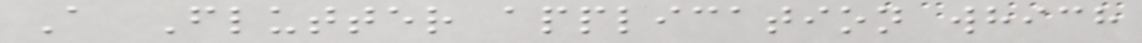A Flutter application which
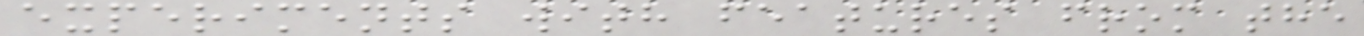experiments with features from the
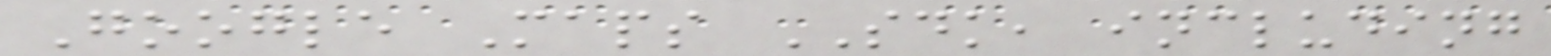Google Maps SDK, including
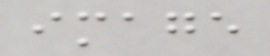image
